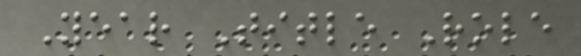Year Title Role
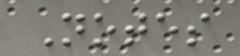Notes
